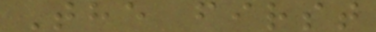The first
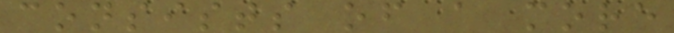consists of a more
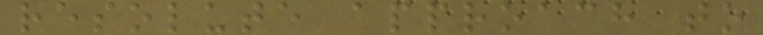resolute approach to
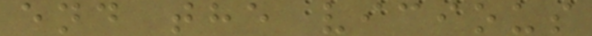end the vicious
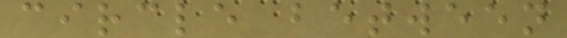circle between
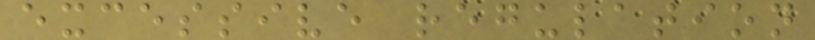excessive regulation
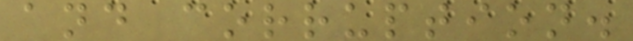and corruption.
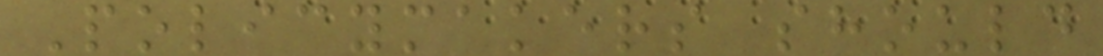Policymakers should
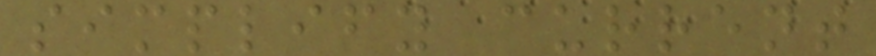simplify current
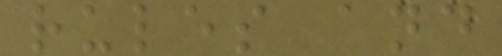rules and
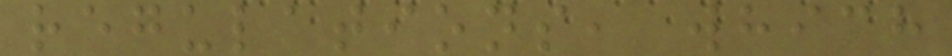regulations, which
